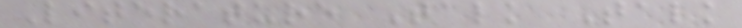Literature Talk Talk
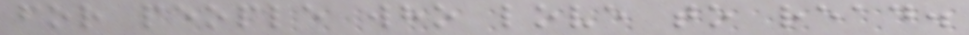for people who love to read.
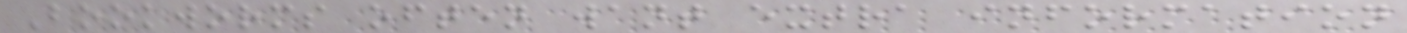Bookworms often want extra information
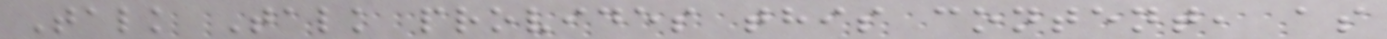Talk Talk provides this content, as
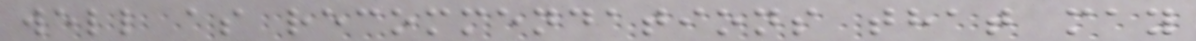well as recommendations that may
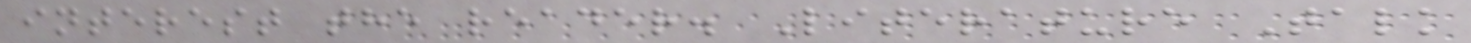interest the reader. Literature Talk
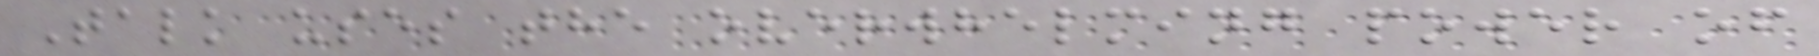Talk uses the overwhelming power of
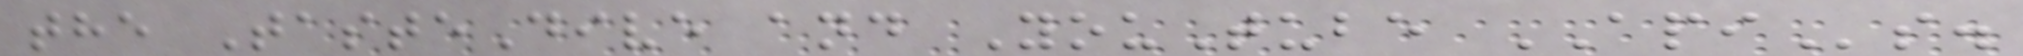the TasteDive and YouTube APIs.
